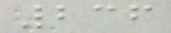236
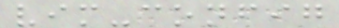vim-config
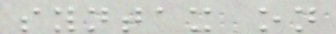syntax on
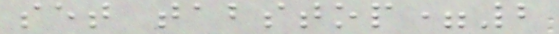set tabstop=2
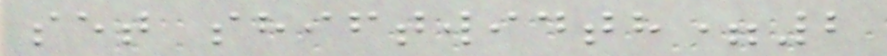set shiftwidth=2
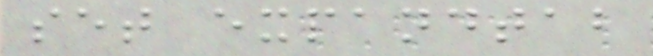set expandtab
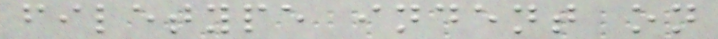filetype indent on
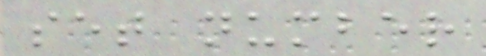set number
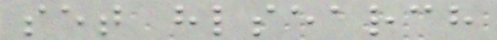set hlsearch
